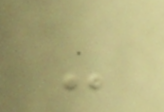-
